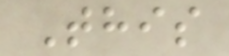This
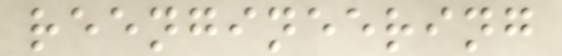reengineering
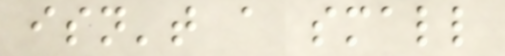isn't a small
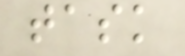task
